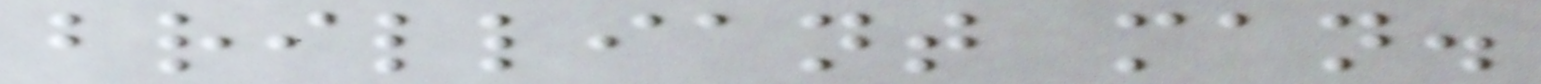brilliant man.
